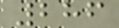286
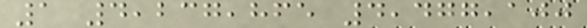1 4,237,865 4,477,100
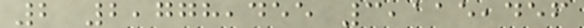2 2,778,455 3,115,456
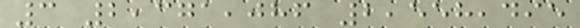3 2,371,086 2,558,495
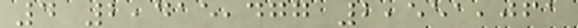4 2,415,477 2,551,061
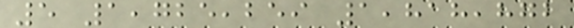5 1,725,259 1,818,872
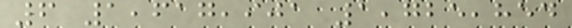6 1,617,901 1,725,854
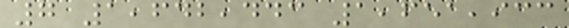7 1,642,443 1,651,933
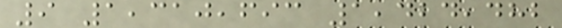9 1,310,693 1,424,482
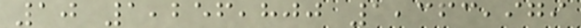10 1,256,800 1,363,979
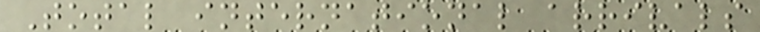Total international arrivals
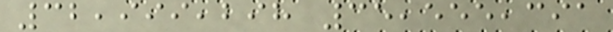32,999,298 35,555,391
